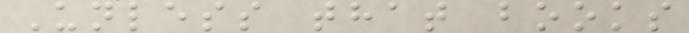Unless that books
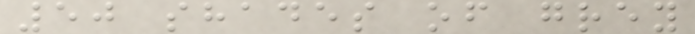50 shades of grey
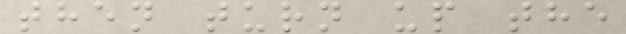then turn up the
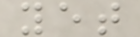yet
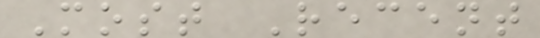Most Recent
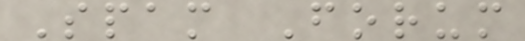Spam Forum
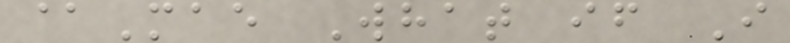@Mae What if I
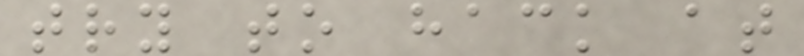try to hack at
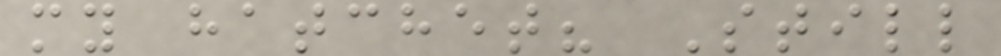my hatchet? Still
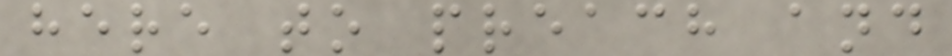here to preach and
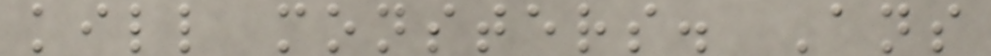kill monsters. Ans
